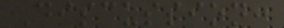Discussion:
